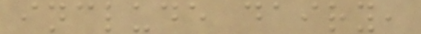include dairy,
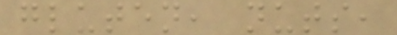gluten, nuts,
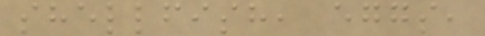shellfish, eggs,
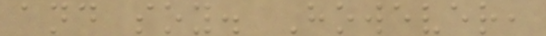and soy. However,
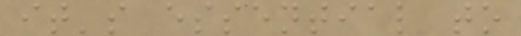it's essential to
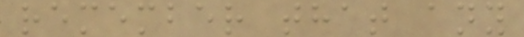remember that any
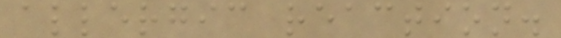allergic reaction.
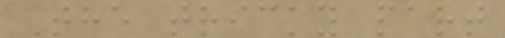The tricky part
